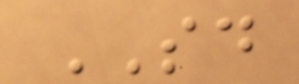SD
